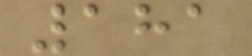181
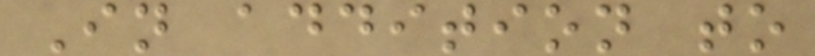In addition to
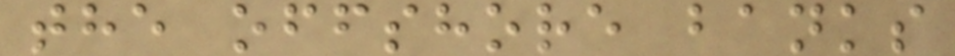the offshore banks
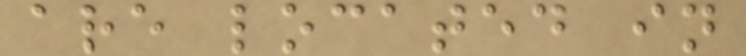are located in
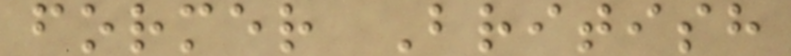former British
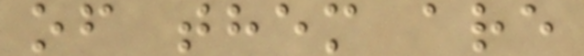of them are
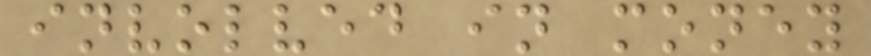involved in money
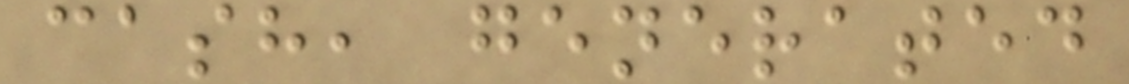cash, generated
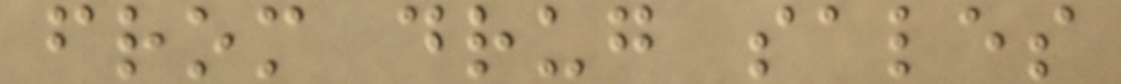from drug sales
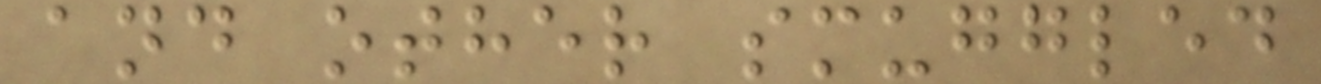and other smuggled
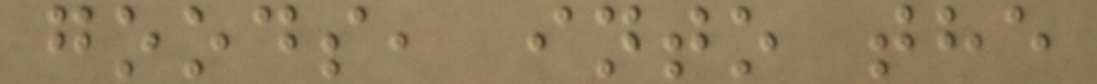goods, into the
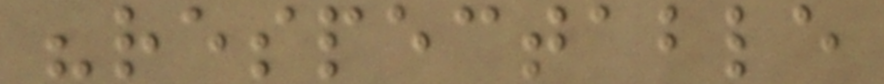"respectable
